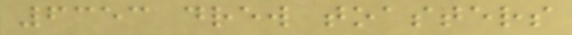6353 drew toasters
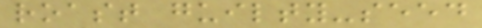roast guilty-seed
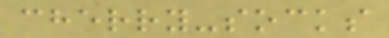cherry-socks
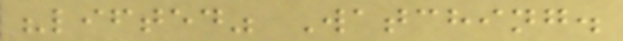"lifted" Watching.
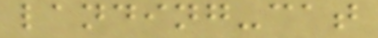landing-cat
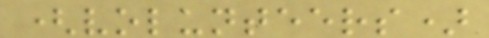(volunteers)
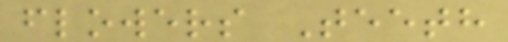flowers Teeth
